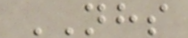NHS
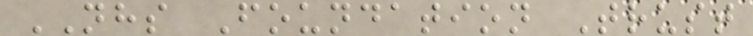NHS Foundation Trust
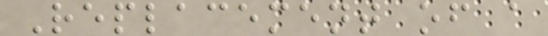Replacement of a
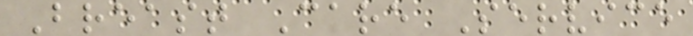Breast Care Service
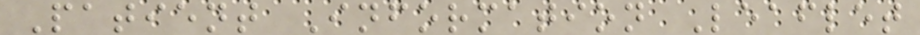Patient Information Leaflet
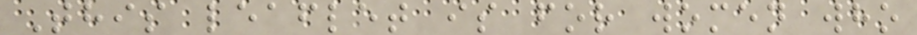This leaflet is for women who
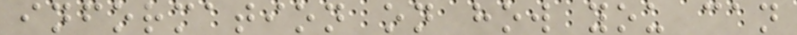information on how you can
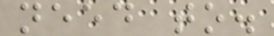need to.
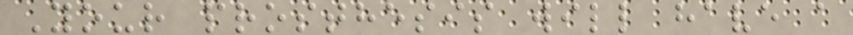Your prosthesis will have a
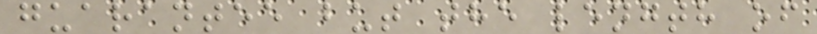guarantee but the length of
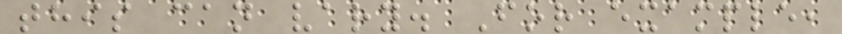this can vary. For example,
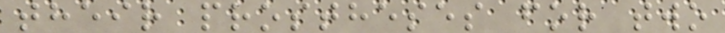their prostheses for two
